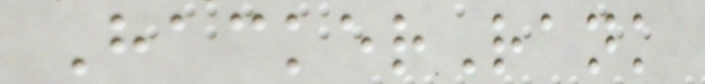HackerRank
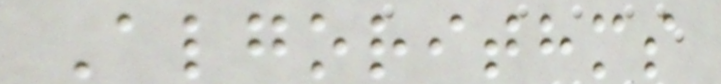Algorithms
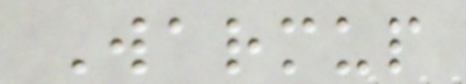Warmup
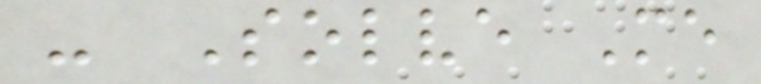- Solve Me
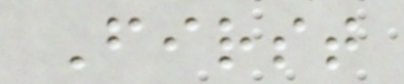First
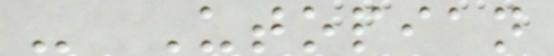- Utopian
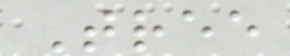Tree
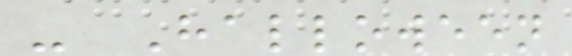- Halloween
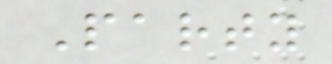Party
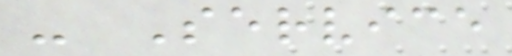- Service
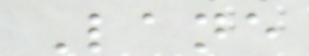Lane
